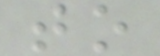to
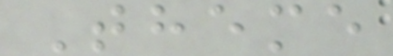Theme
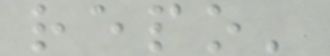repo'
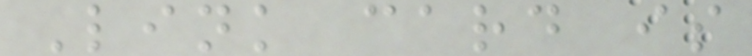Link card is
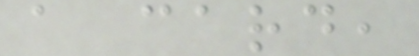a card,
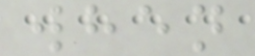when
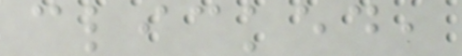clicked,
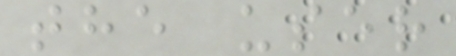the user
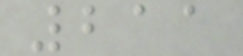211
